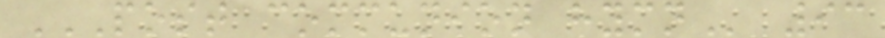POST COMMUNION HYMN 93
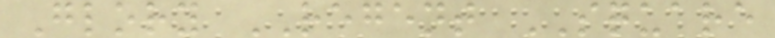Glory REGENT SQUARE
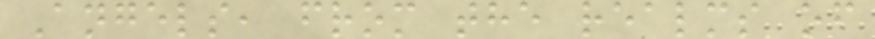Angels, from the realms of
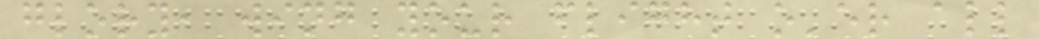glory, wing your flight o'er all
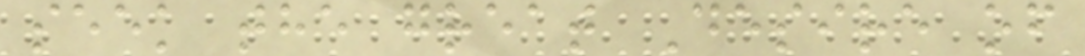seek the great Desire of
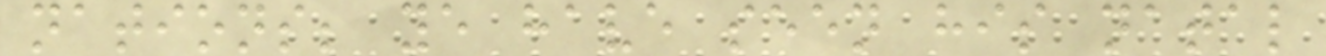nations; ye have seen his natal
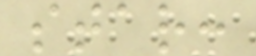star:
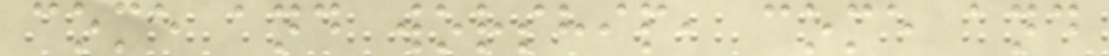come and worship, come and
